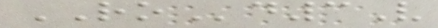ROd3V
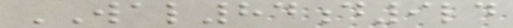WAL84d9ld
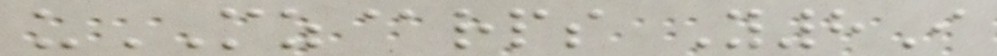uMZ@rps Y8I
